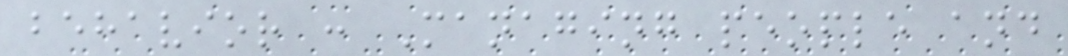behavior : Managing people and
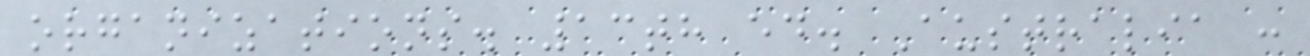organizations. 13th ed. Australia :
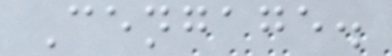Cengage.
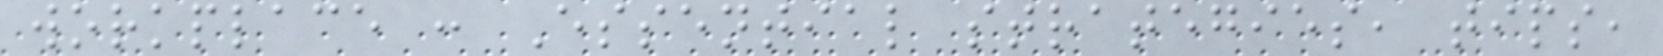workplace : Essential strategies, tips,
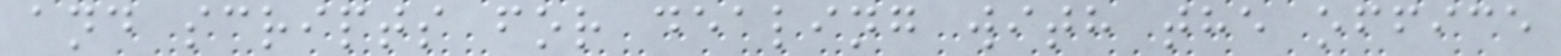and scripts for dealing with the office
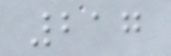217
